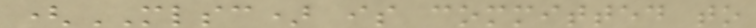(MLSC) is committed to
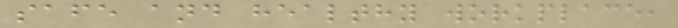safe and healthy workplace,
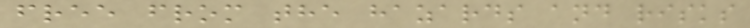free from the hazards and risks
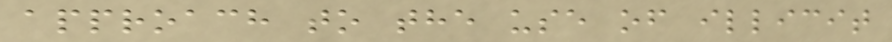approach to the use of illicit
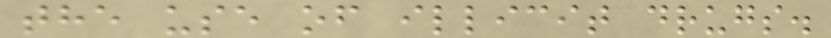the use of illicit drugs.
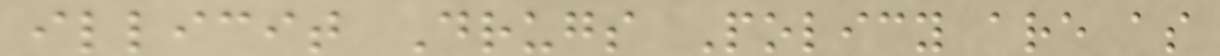illicit Drugs Policy are as
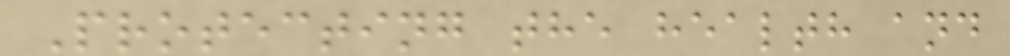Protecting the health and
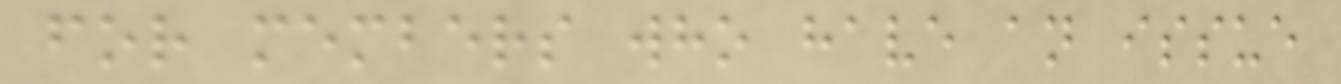for members who have an issue
